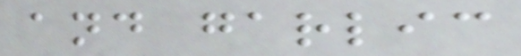and garlic
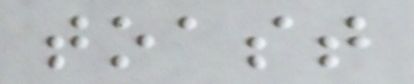toast
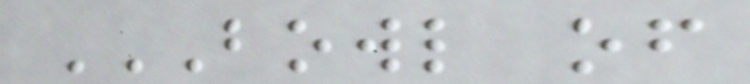BOWL OF
